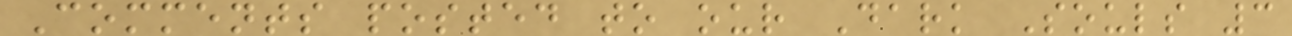Comments posted to our Dark Souls 3
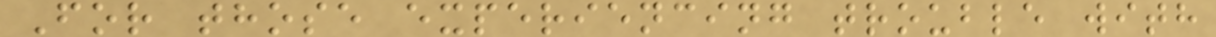For those experiencing trouble with
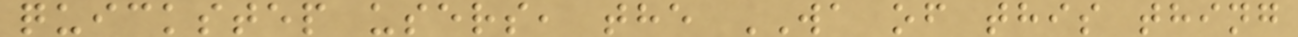quickstep users, the WA of this thing
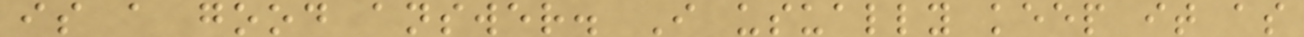is a good answer. I usually keep it as
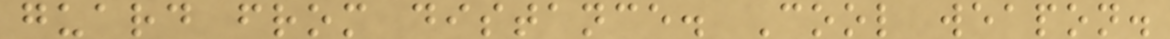guard from distance. Cool weapon.
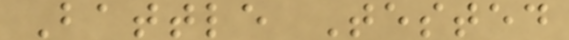Battle Tested
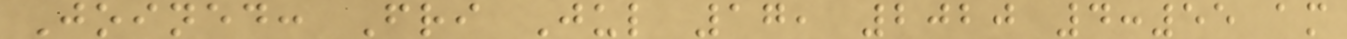Joined: Fri Jul 17, 2020 4:55 am
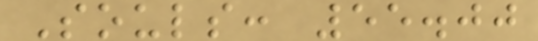Souls: 55.00
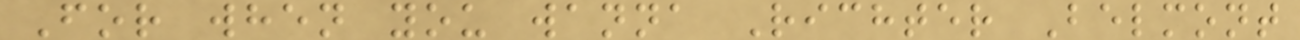For when you wanna Richter Belmont
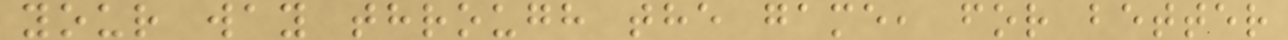your way through the game, for better
